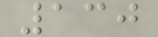130
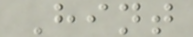Hint
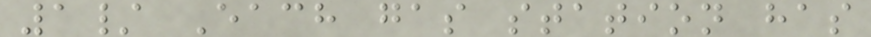1/ Each gas station has
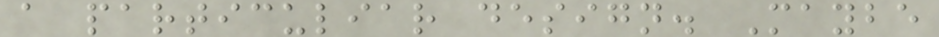a particuliar design. Maybe
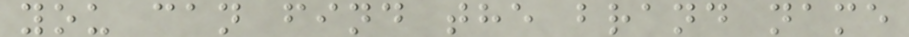you can find the brand name
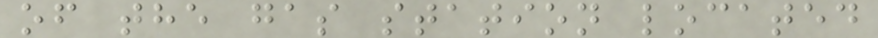of the gas station located
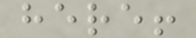here!
